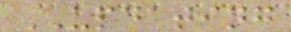UPDATING
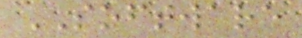SOFTWARE
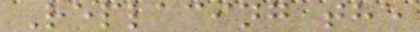Replacing the
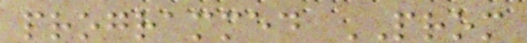programmed PROM
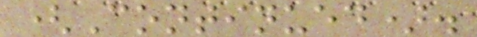(Continued).
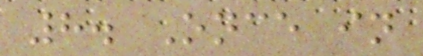8. Once in
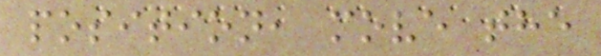position, move the
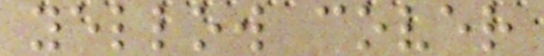yellow cover
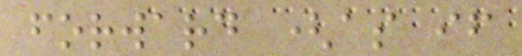forward (as if
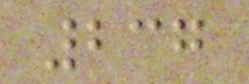237
